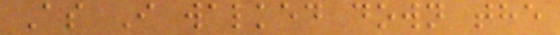As I walked down the
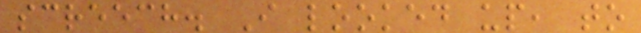screech. I looked up, to
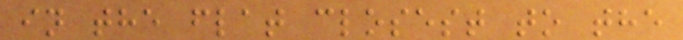in the flat closest to the
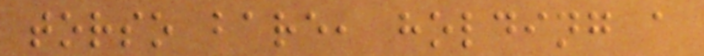torso bare, holding a
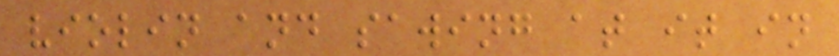violin and sawing at it in
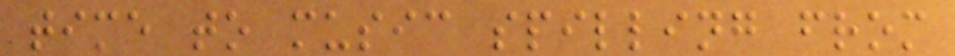time to music spilling from
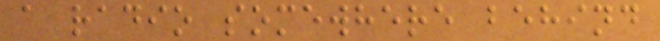a radio somewhere behind
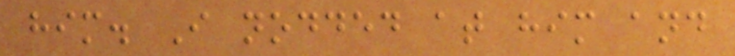him. I nodded at him and
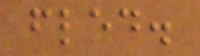fled.
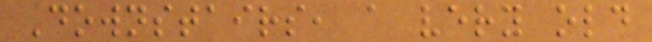Downstairs, a very old
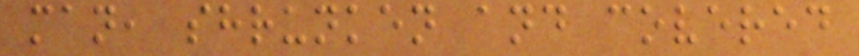man, shrunken and covered
